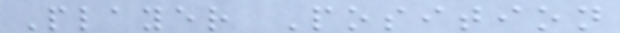Player Position
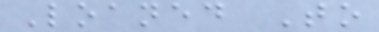Loaned To
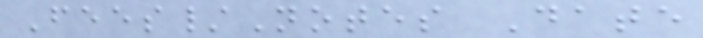Fees/Notes Date
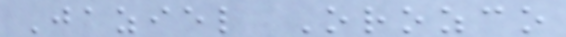Jaziel Orozco
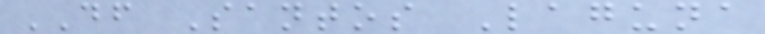DF Santos Laguna
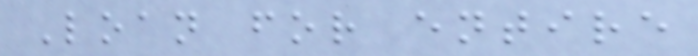Loan for entire
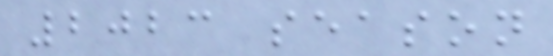2023 season
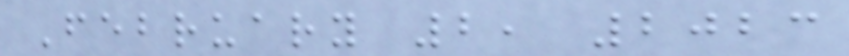February 2, 2023
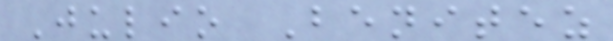Julio Benitez
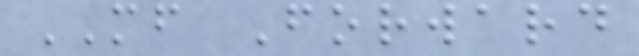MF Forward
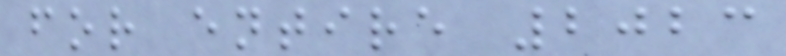for entire 2023
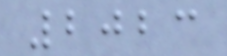2023
